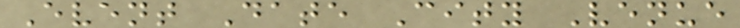Event Date City Venue
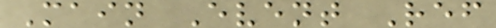Main Event Ref
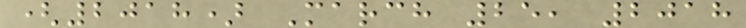(2018) March 25, 2018
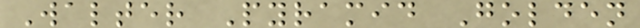Walter Pyramid Golden
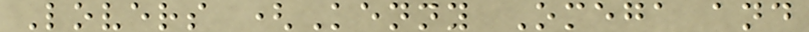Lovers (Kenny Omega and
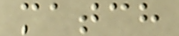match
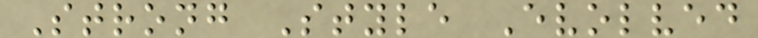Strong Style Evolved
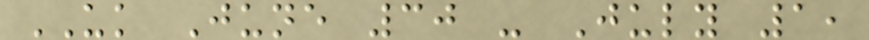UK June 30 - July 1,
